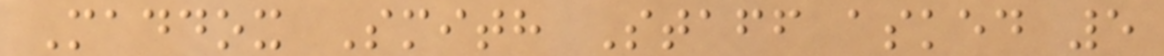Maddox Smith Staff asked 5
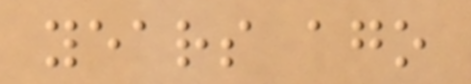years ago
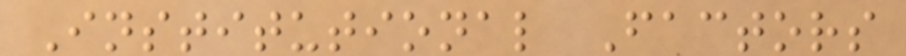Institutional Factors
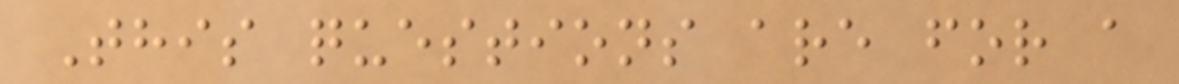This questions are for a
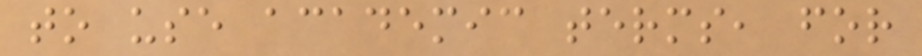to use academic terms, for
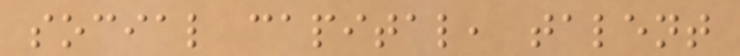social capital, talent
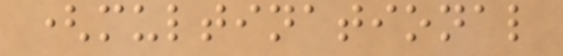(multinational
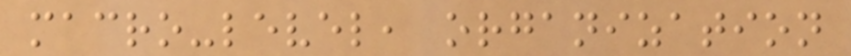macro-level, organization
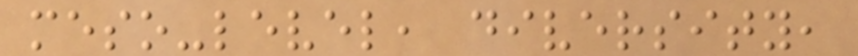meso-level, diversity,
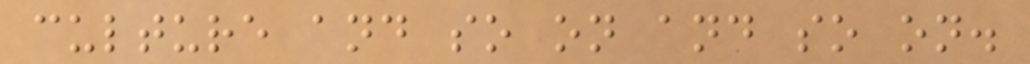culture and so on and so on.
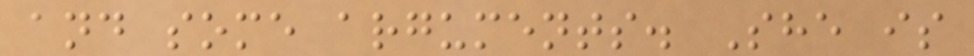and some arguments. She is
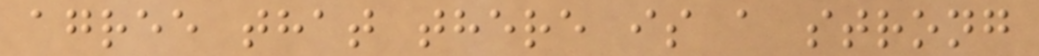agree that there is a strong
